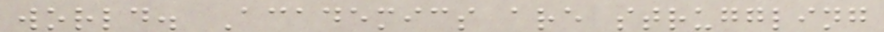world. Academics are struggling
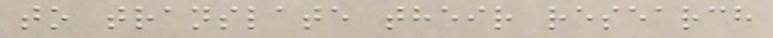to translate their research
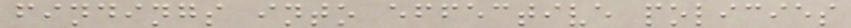findings into effective policies
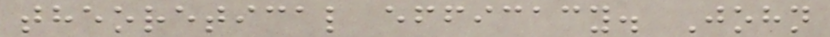theoretical efficacy. John
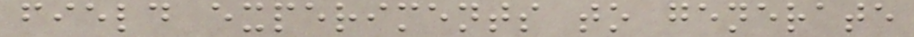field experiments to generate
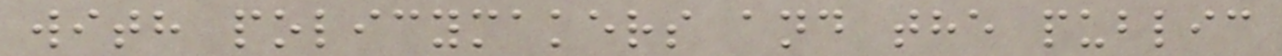with policymakers and the public
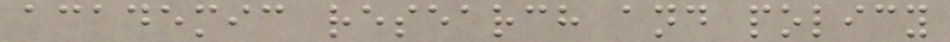academic research and policy
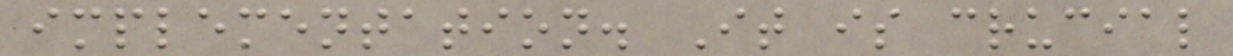implementation. It is crucial
